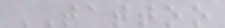TATTOO
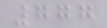777
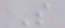S
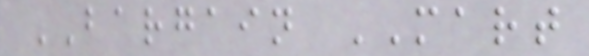BARGAIN MART
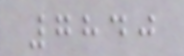7840
